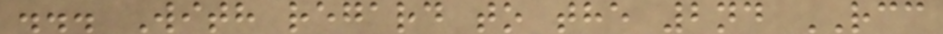... With regard to the 2nd RCC
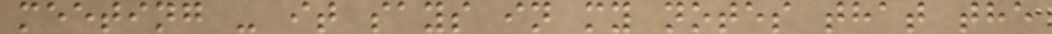meeting - it says in my notes that the
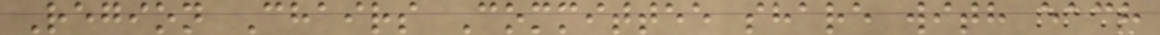Region Chairs Committee share with each
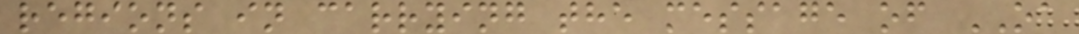regions in carrying the message of OA
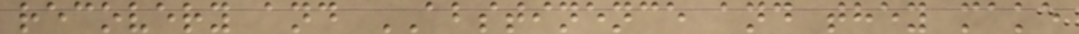recovery and ABSTINENCE and they make
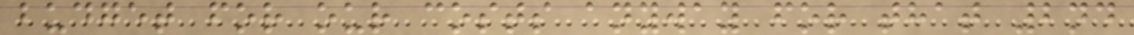budget for our costs anyway for that 2nd
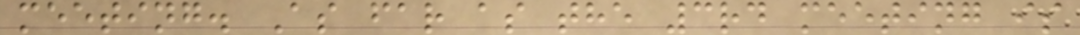meeting. As far as the 3rd meeting is
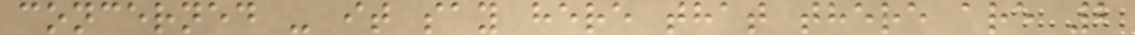concerned - it say here that there are 2
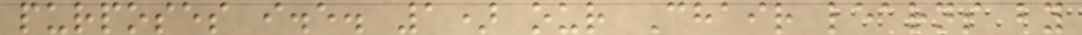purposes i.e. 1) our Chair learns by
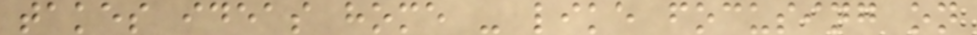takes ideas home - like focusing on
